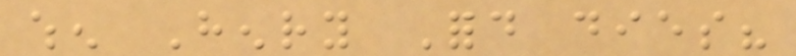when Henry Ford dies?
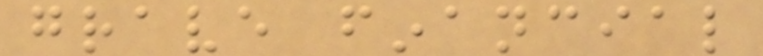grave financial
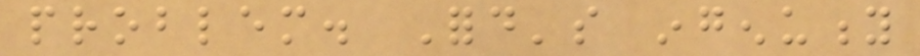problem. Ford's ingenuity
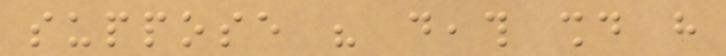suppose his death should have
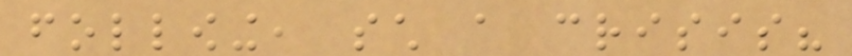following, such a crisis?
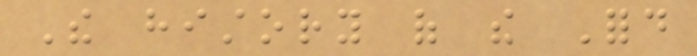The history of the Ford
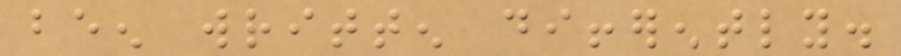been written differently.
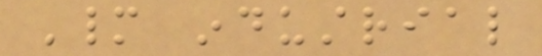Many industrial
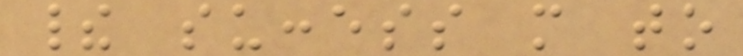their success more to
